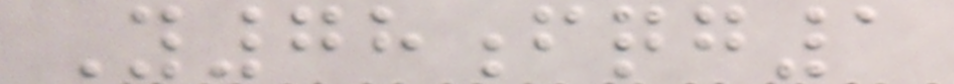Y78fqg1
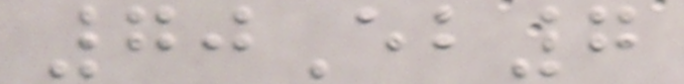70Eb7
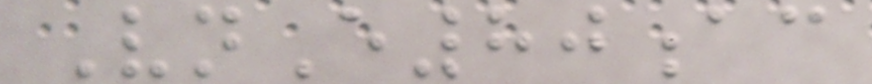VnE80ac
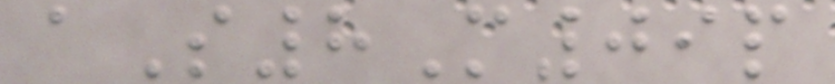aS8M09p
